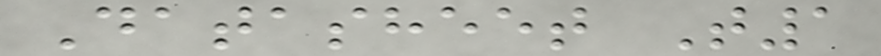Datasheet T1
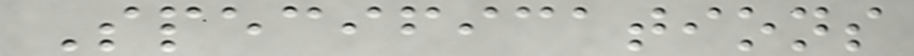Specifications
